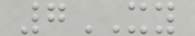7XY
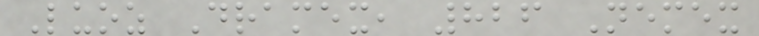Luoz Dramex, 826 Nemex
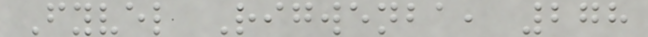Fyvel Rigwenba, 278
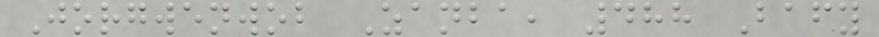Jorgwenwob Zanba, 488 Bafy
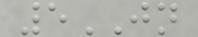5JN
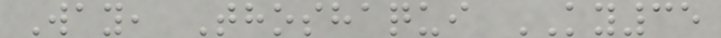Way, Thoshaqui KY35
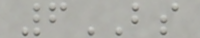6BS
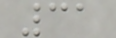31
